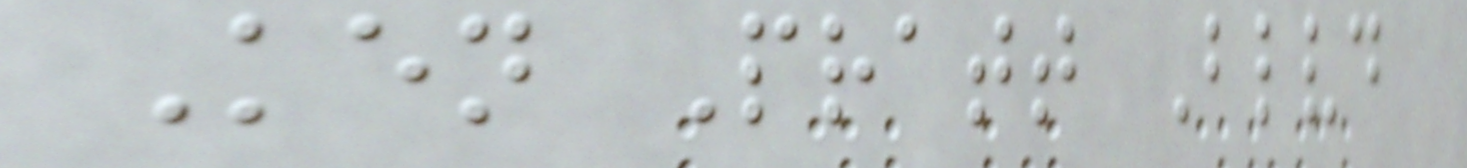Ken Pratt Blvd
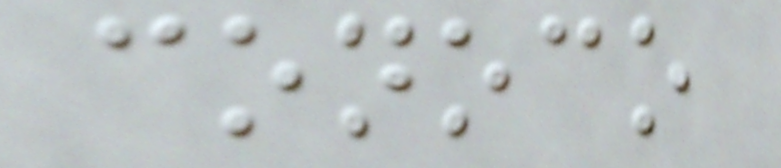conoco
